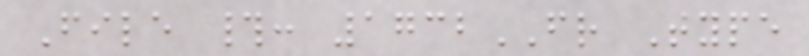File #: 1732FR Type
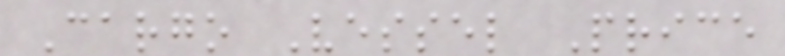Cargo Vessel Price
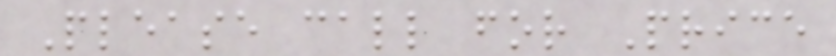Please call for Price
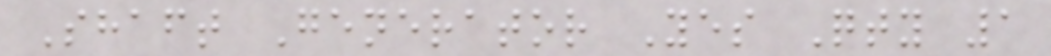Shaft Generator Yes Qty 1
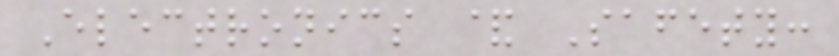Electronics & Safety:
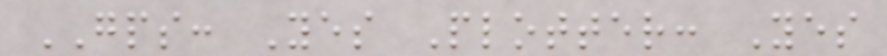GPS: Yes Plotter: Yes
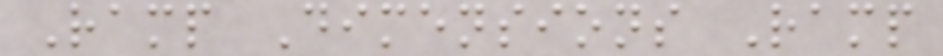Ramp Dimensions Ramp
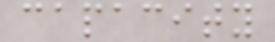capacity
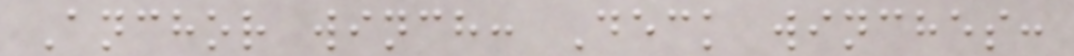Anchor winch: Deck winches:
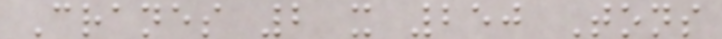Cranes 2 x 250 Tons
